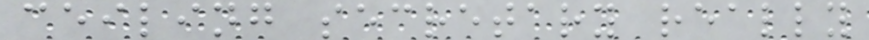ceiling secretary really
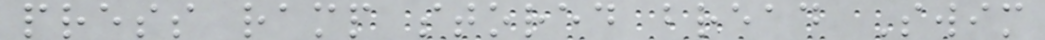press ramp stored bread Swim
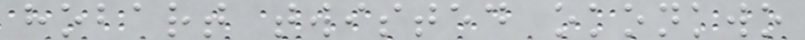hobart twisted okonkwo
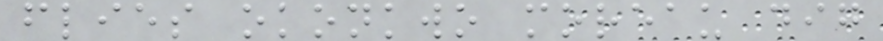flies okonkwo moreau dig
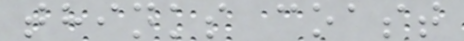thinks coast
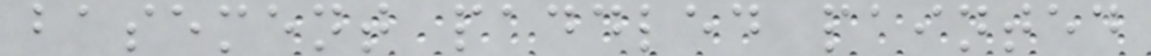basement paddled painted
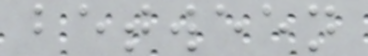between
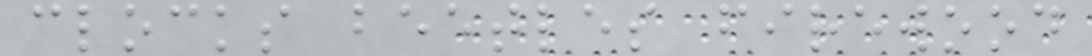clocks beetles firewood
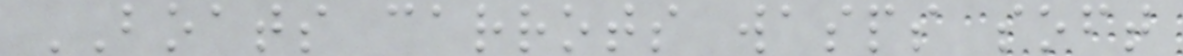BOATS carrots wasps soft
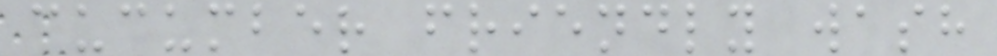cucumber friendly wash
